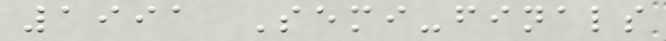1991 Semi-finals
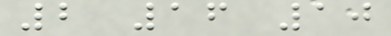2 16 10
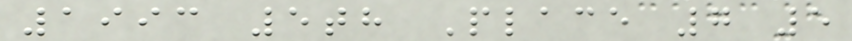1993 5th Place 7 5
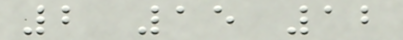2 15 12
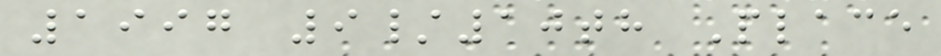1997 9/10th Place
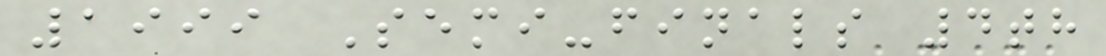1999 Semi-finals 4th
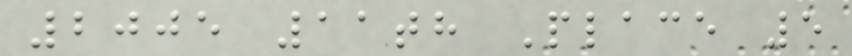2005 11th Place 5
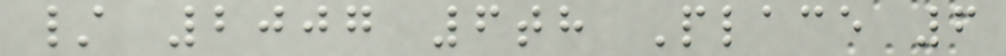/ 2007 6th Place 6
